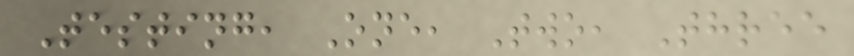Testing, One, Two, Three
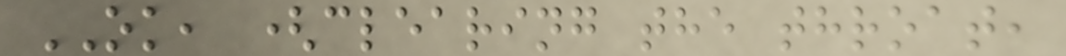OK, (clearing the throat,
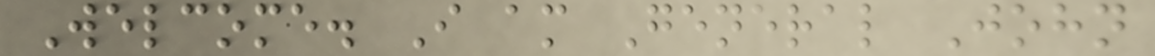Welcome. I am General John
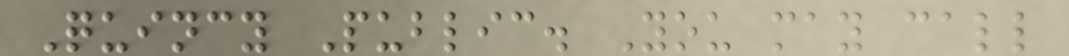Quincy Public. You may call
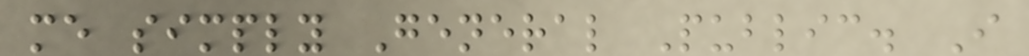me simply General Public. I
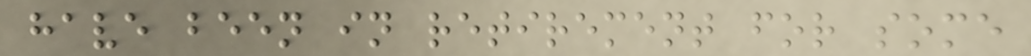have been in retirement for some
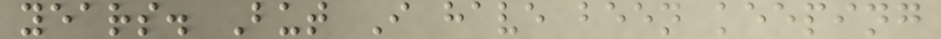years. But I have been keeping
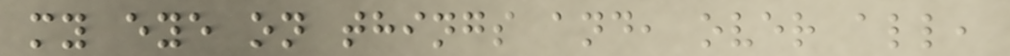my eye on things and, over all,
